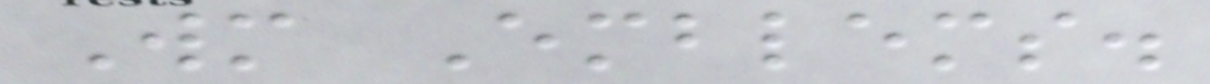Wm Emblems.
